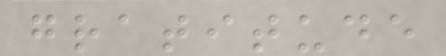gratitude
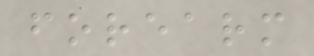forearm
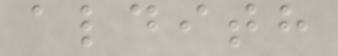aldith
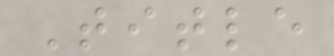Title
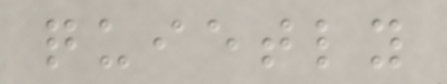quietly
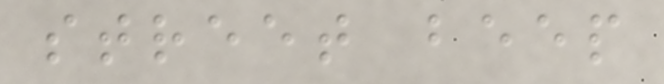street beep
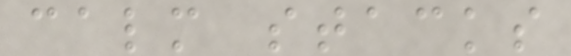calm stacks
